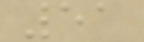51
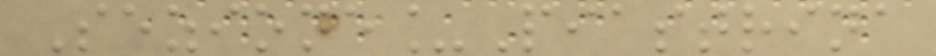Sezione_Piastrina
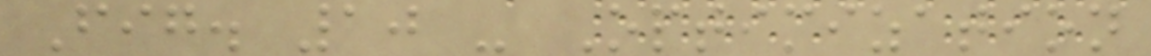Fig. 10 - Optimization
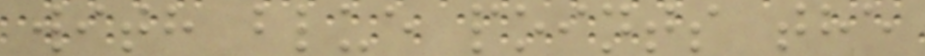with blue points the
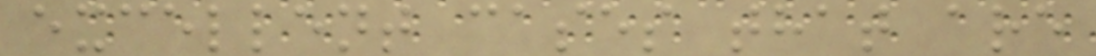excellent cases that are
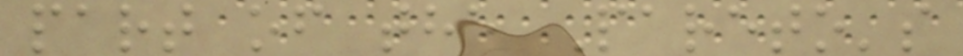part of the Pareto's
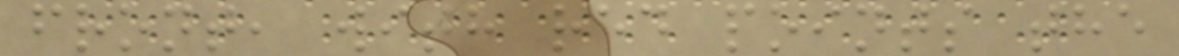front, with red points the
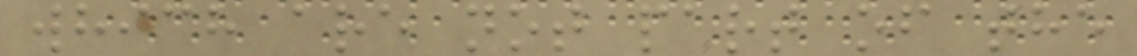which are not part of the
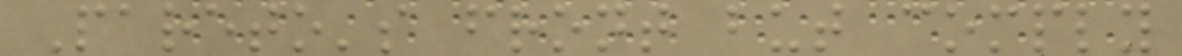Pareto's front but comply
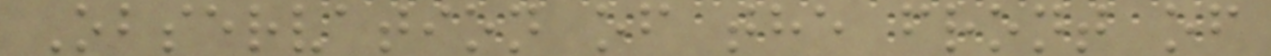Observation of the front of
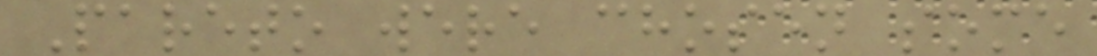Pareto were chosen some
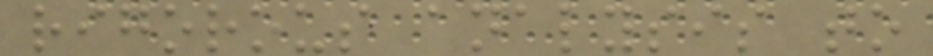rigorous analysis to
